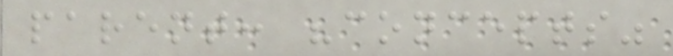parent: "concepts"
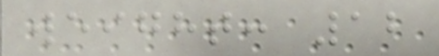weight: 12
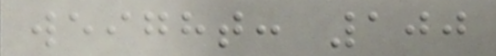weight: 100
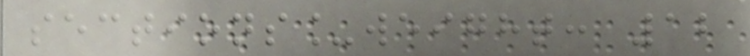sections_weight: 12
